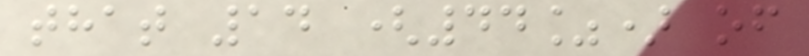that 14 (44%) of
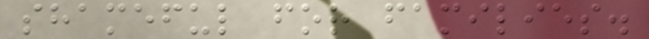shameful for families.
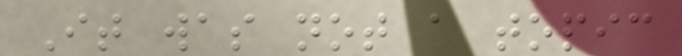It was not a topic
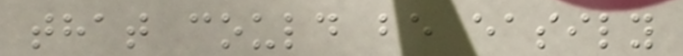that could be easily
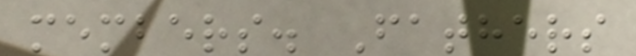members. Fathers
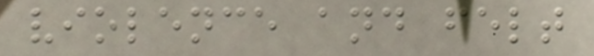violence and felt
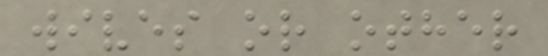wives or other
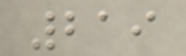219
